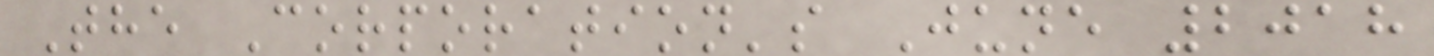The Corporation's June 2018
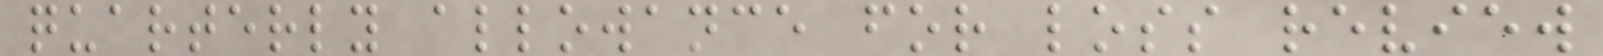quarterly allowance for loss review
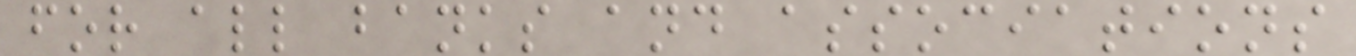for all banks and associations
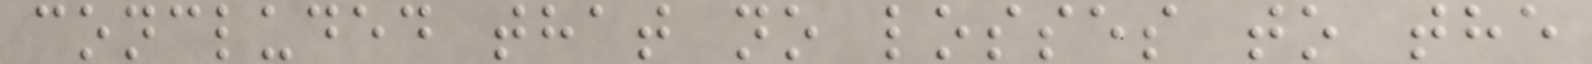concluded that no losses to the
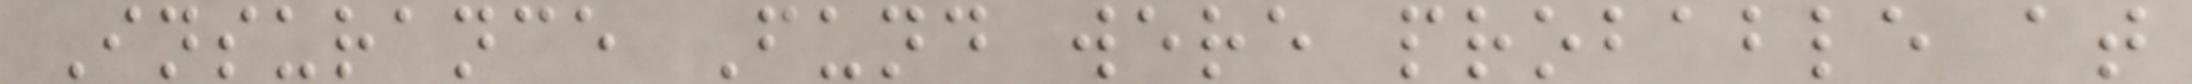Insurance Fund were probable at
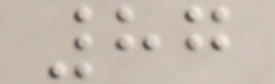87
